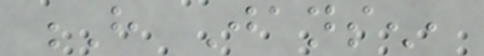H Jansen,
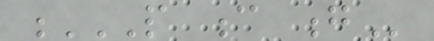P C G
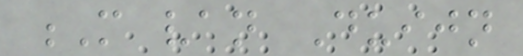M van Duijn
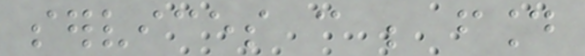services can be found
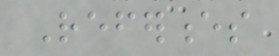References
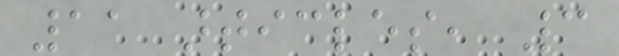11 articles, 3
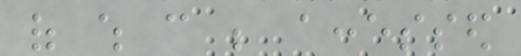of which can be accessed
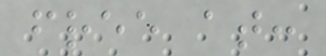free at:
